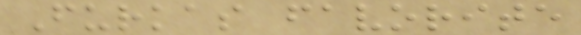Furkas favorite
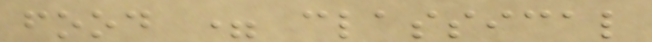food = classical
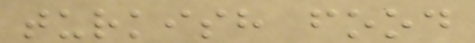turkish food
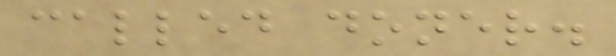called doner.
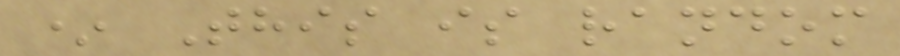* This is random
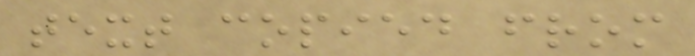text copied from
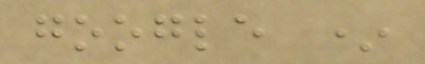google *
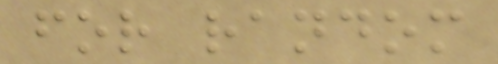for random
